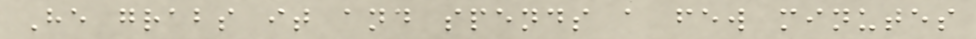He grabs it and spends a few minutes
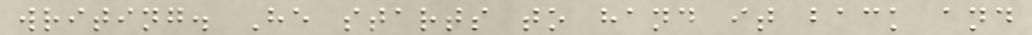writing. He starts to hand it back and
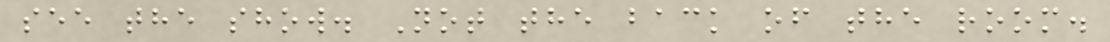see the show. Not the back of the room.
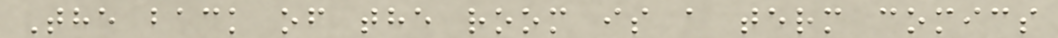The back of the room is a term comics
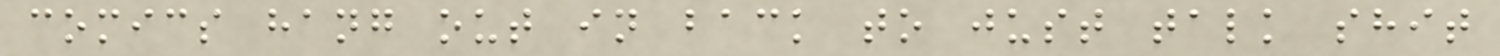comics hang out in back to just talk shit
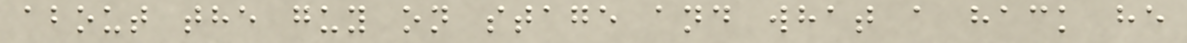about the guy on stage and what a hack he
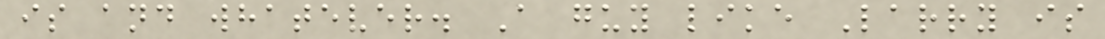is and whatever. A guy like Larry is
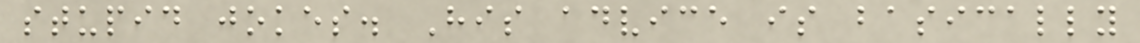stupid jokes. His advice is basically
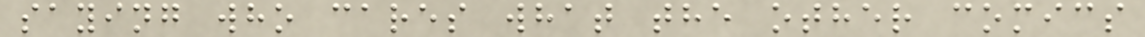saying who cares what the other comics
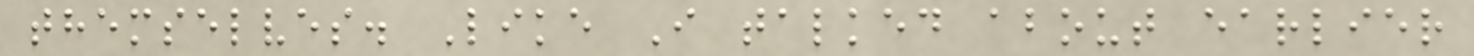themselves. Like I talked about earlier
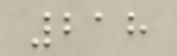218
